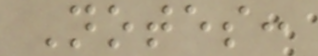Notes:
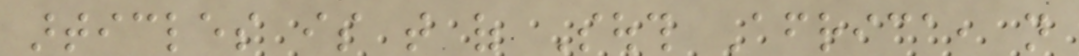articles is that of South Africa, not
